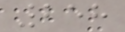258
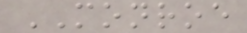MONROE
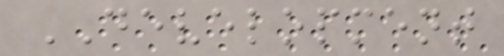DEVELOPMENT
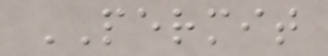PERMIT
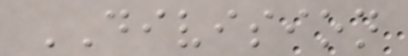DIVISION
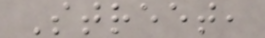Street,
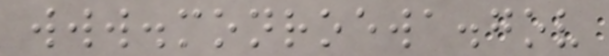www.monroewa.gov
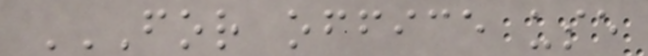FOR OFFICE USE
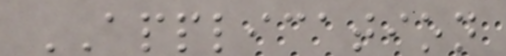APPLICATION
